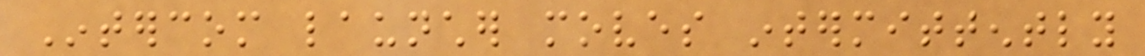Intercom launcher moves intermittently
